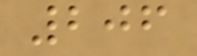206
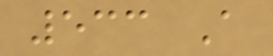533 A
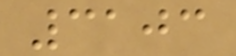3103
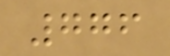776
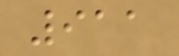911
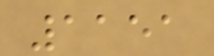1151
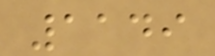1149
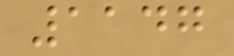1147
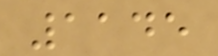1145
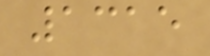1315
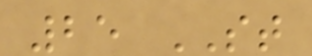25 ST
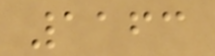1163
